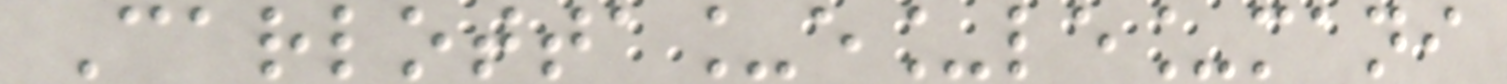Carlotta_e_le_mani
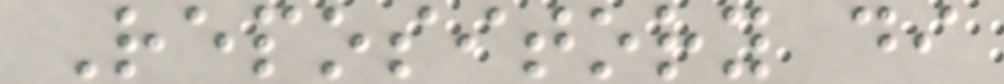Repository di
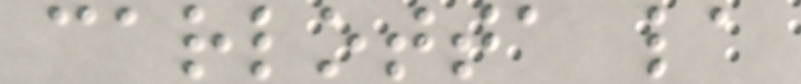carlotta la
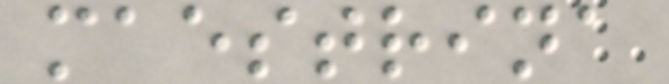maestrina
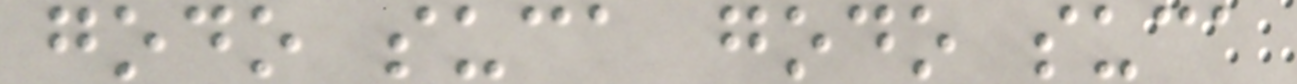godo suca godo suca
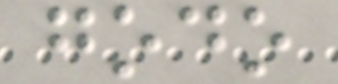godo
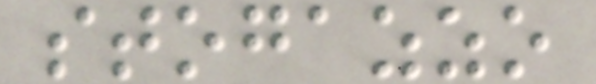stogazzo
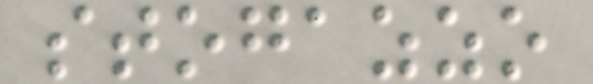stogazzo
